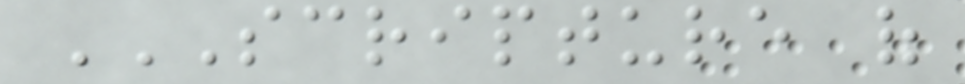SCRIPTURE OF
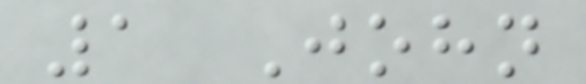1 John
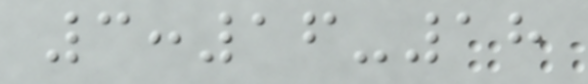3:16-18
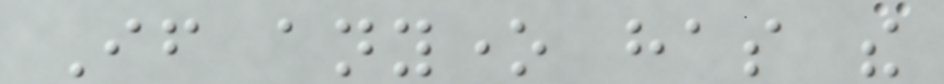If anyone has the
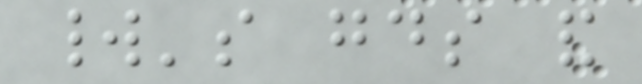world's goods and
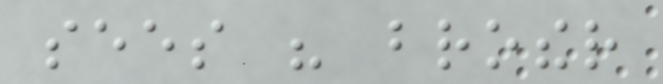sees his brother
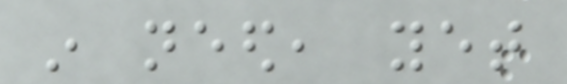in need, yet
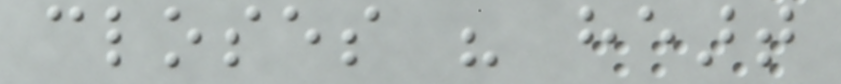closes his heart
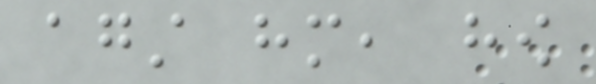against him, how
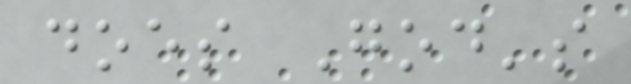does God's
